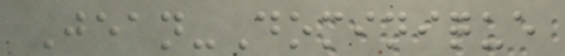Jean-Dominique
